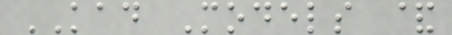KAD Models &
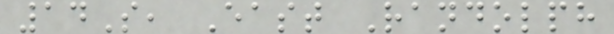14S, East Randolph
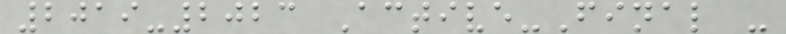2019-2023 Active-Final -
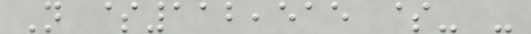N $112,515 $- -
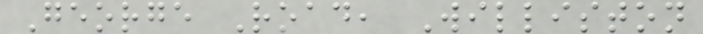George Road, Williston
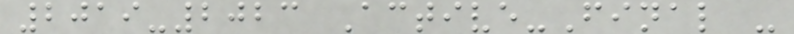2019-2023 Active-Final -
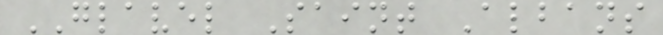GLAVEL Saint Albans
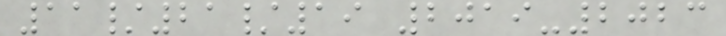11/21/19 2019-2023
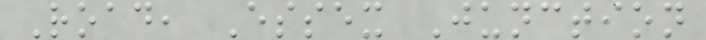Road, Essex Junction
